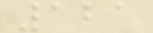121
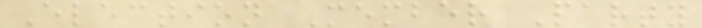Election Member Party
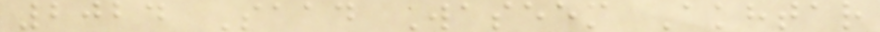2024 Saad Waseem Akhtar
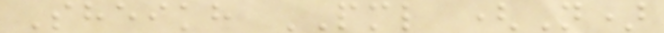Sheikh PML (N)
